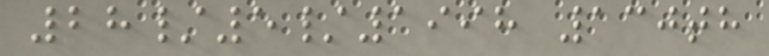28/5/1998 130th
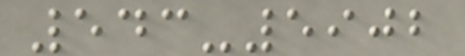543-5902
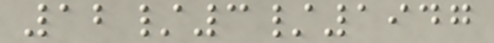12/3/1947
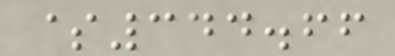$344.66
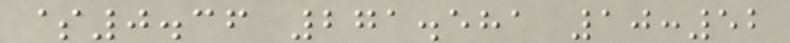$0.36 271.581 10:52
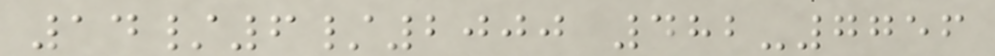14/6/2000 482-7756
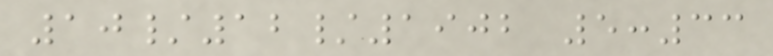10/12/1902 5:33
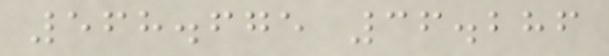568.675 36.286
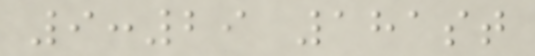9:29 181st
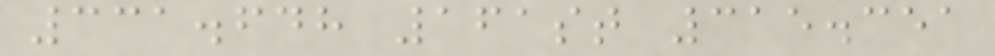331.648 161st 315.351
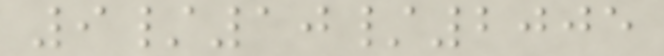9/10/2005
